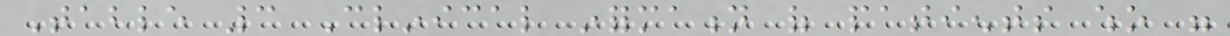Table 3 Clinical information of patients who were
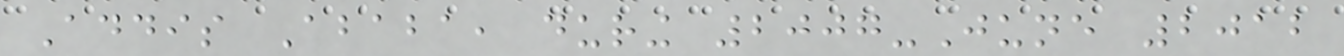Addis Ababa, during 2007-June 2012
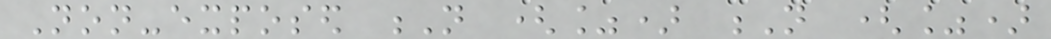Non-exposed N (%) N (%)
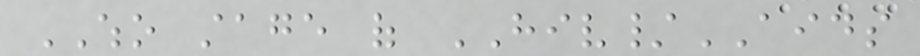WHO stage of HIV/AIDS
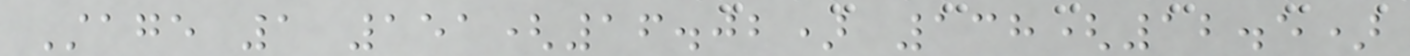Stage 1 151(16.02) 138(12.5)
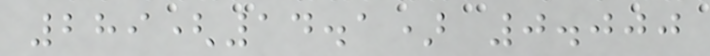289(14.1) 0.000
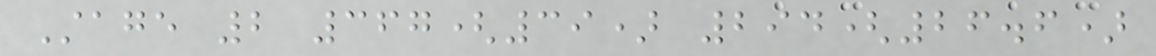Stage 2 367(39) 294(26.6)
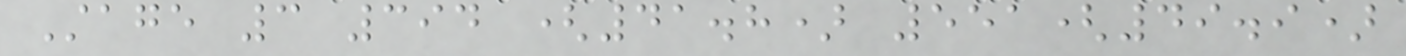Stage 3 394 (41.8) 551(49.9)
